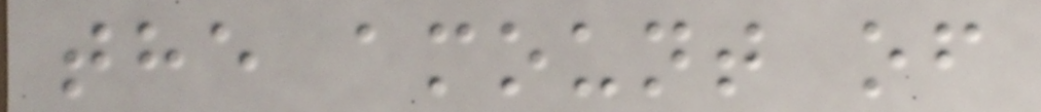the amount of
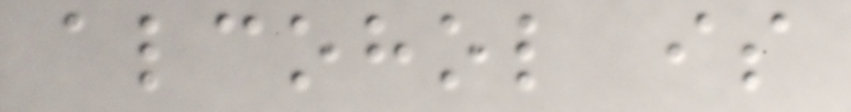alcohol is
